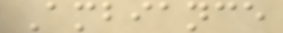Ambiance
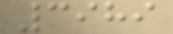3989
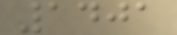1401
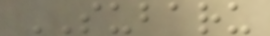SUBARU
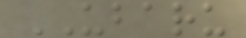UBARU
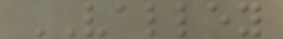VALLEY
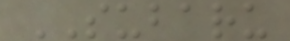SUBARU
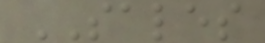SALES
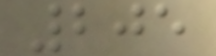205
